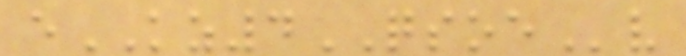eKZ4QSOEv
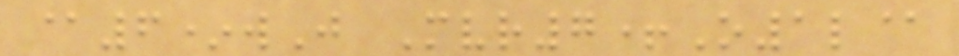@6*wJ Mvr7+O1l@
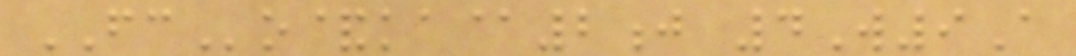FCo&ka@2j 4W9A
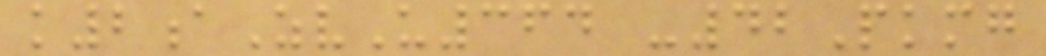k2aZvU364 -42Pkmg
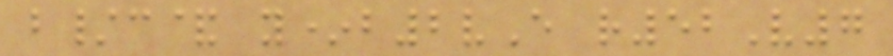b/c& y*b2vE r52V7
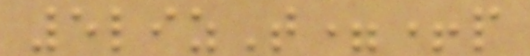5lizT=+p
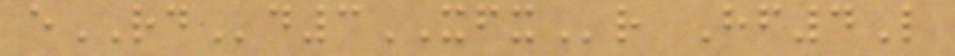eRDd3XFXr Hf4L
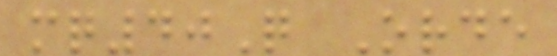mq40Q Orde
